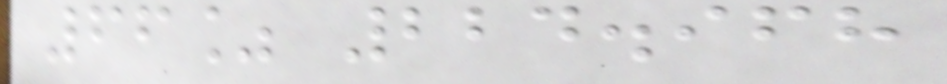66% 224.968
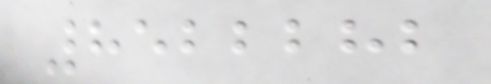8522282
